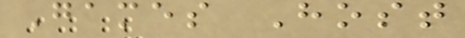Games Host
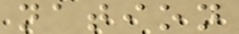nation
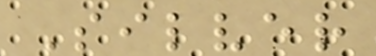Silver
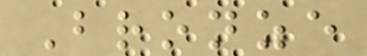Bronze
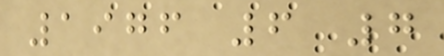1976 6 7
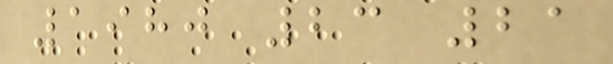1980 23 21
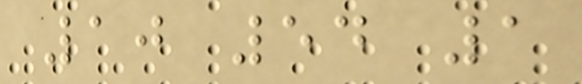10 54 1
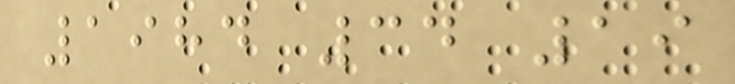1984 34 19
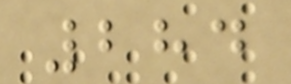284
